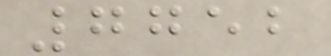7752
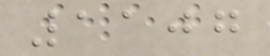1107
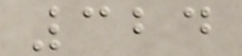324
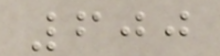600
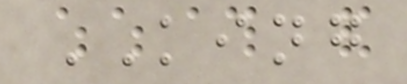KING
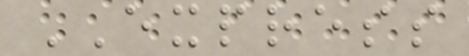EXPRESS
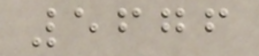5676
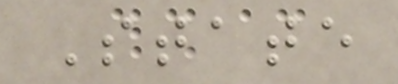State
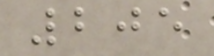205
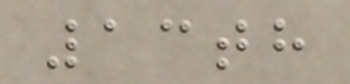13th
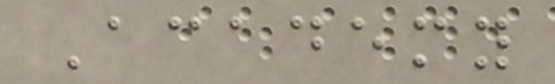Academy
